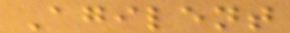Agilent
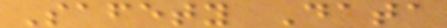Safety Data
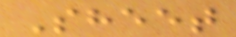Sheet
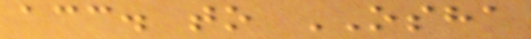acc. to OSHA
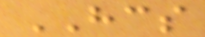HCS
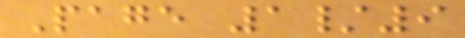Page 1/9
